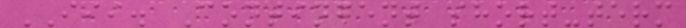III. Contingent short-term
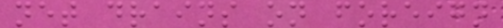net drains on foreign
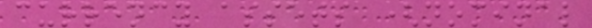currency assets (nominal
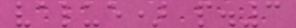value) p.3
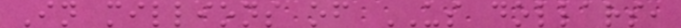In millions of US dollars,
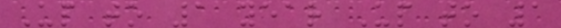Up to 1 year Up to 1
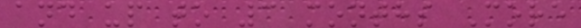and up to 3 months More
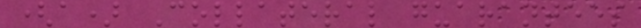(a) Collateral guarantees
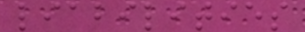liabilities
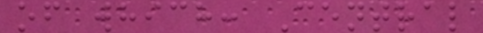of which: Central
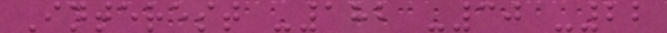Interest -182 -30 -22
